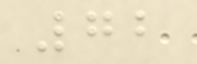72
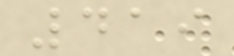419
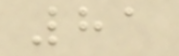81
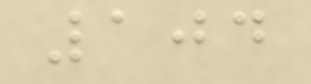104
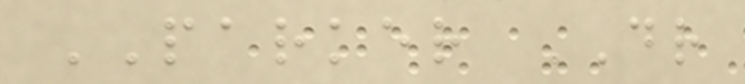PARKER DR
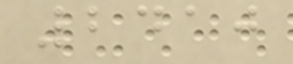2410
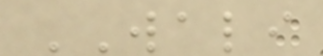WALI
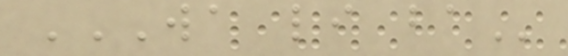WA LI BA
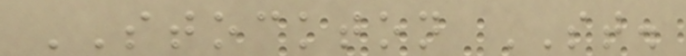STOCKTON ST.
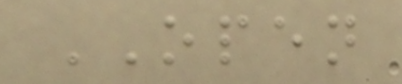OPEN
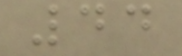44
